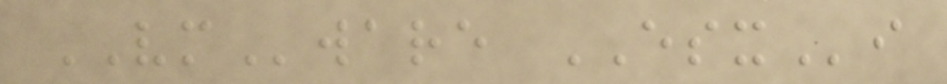VMware ESXi
